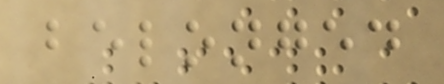belonged
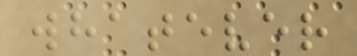whatever
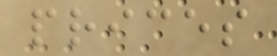prices
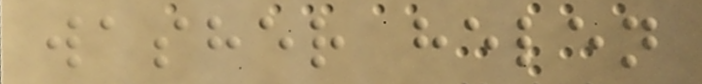washer helen
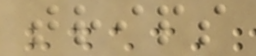trips
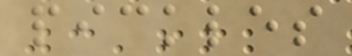pickles
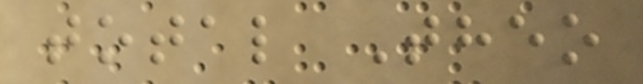total Theo
